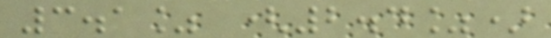3.1% (2.4%)
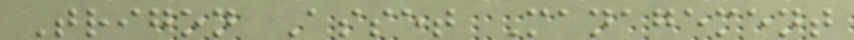Trigon Asset Management
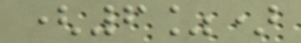(6%)
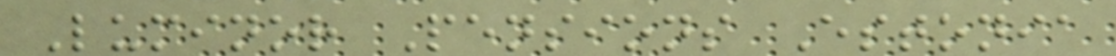Luminor Pensions Estonia
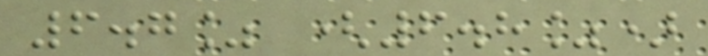6.7% (6.8%)
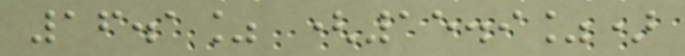16.1% (15.9%)
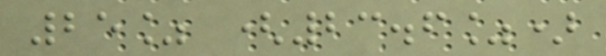25% (23.6%)
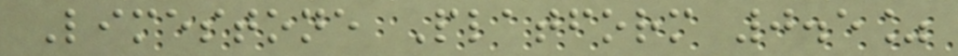Limestone Platform 0.5%
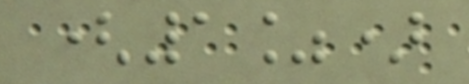(1%)
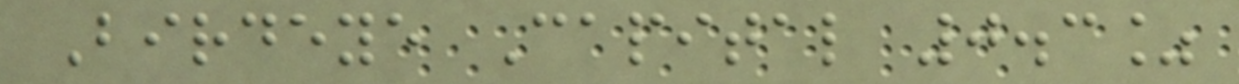Birdeye Capital 0.3%
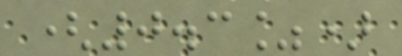(0.3%)
